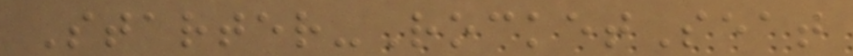Starter-RocketSeat
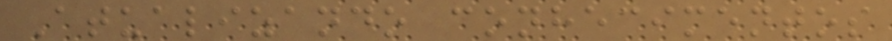Atualizando conhecimentos
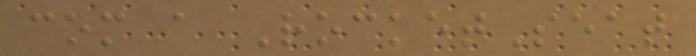com a RocketSeat
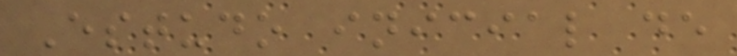Estudo inicial de
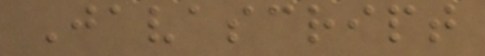Javascript
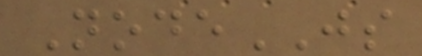NodeJS
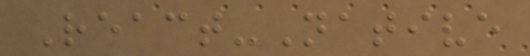React-Native
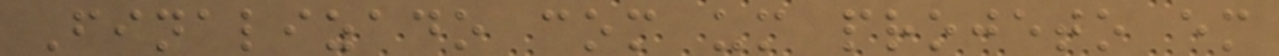Finalizado com um projeto em
